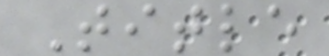Title
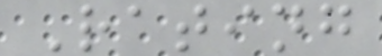Rating
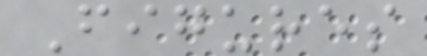Figures
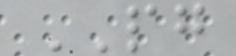PG
